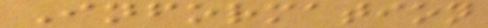Information
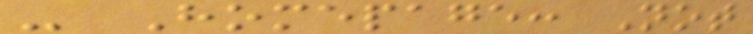- Homepage: Not
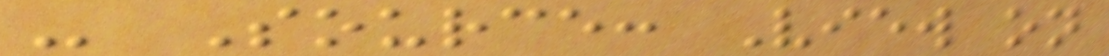- Source: View on
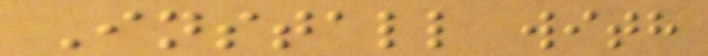Install with
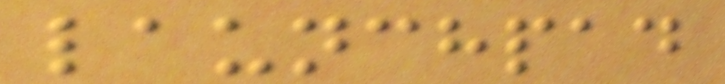launchpad
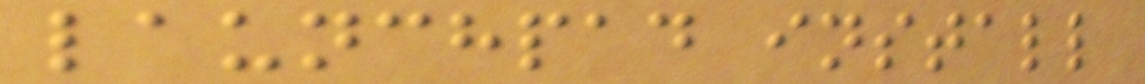launchpad install
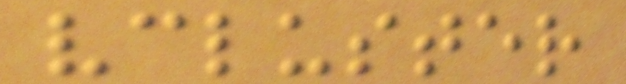vcluster
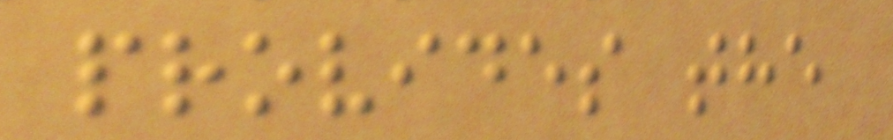provides the
